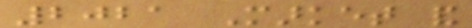2021 Market and
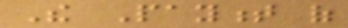The Payment of
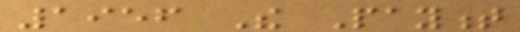1956 The Payment
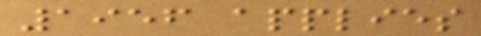1956 applies
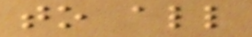to all
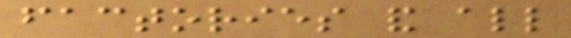factories and all
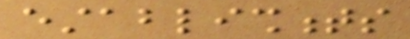establishments
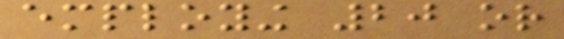employing 20 or
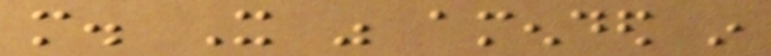more. It was amended in
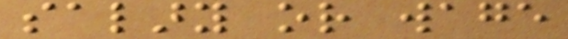salary or wage
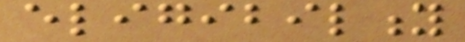eligibility
